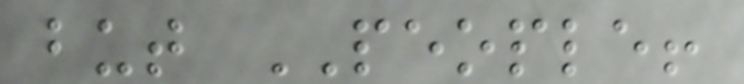but PEOPLE!
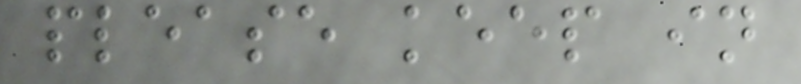please keep in
